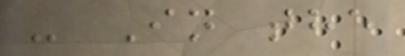- In the
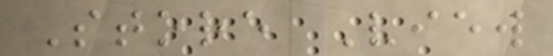Store View
